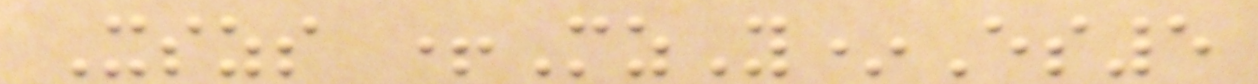Xszs +MzY*Es5
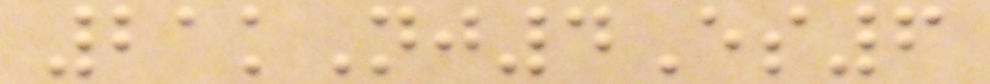21kNj4Es6
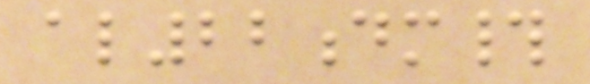al22dm#
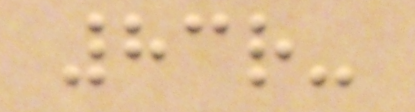83r-
